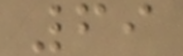69
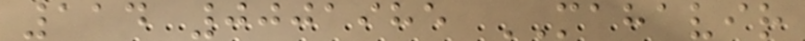114 0001985 MAHAVIR
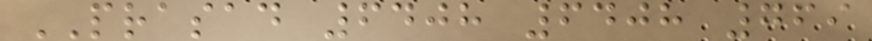PRASAD 6408 6408 769
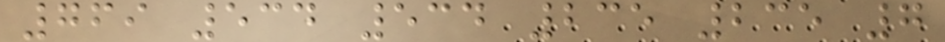769 534 534 235 235 7
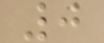0
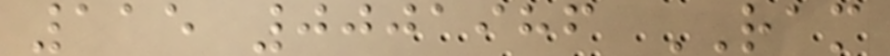115 0001986 RAM
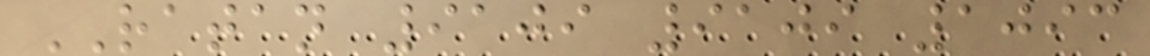RATAN 9109 9109 1093
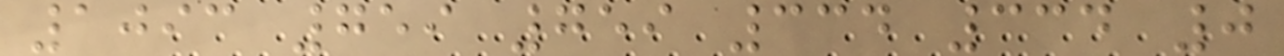1093 759 759 334 334 0
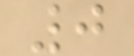0
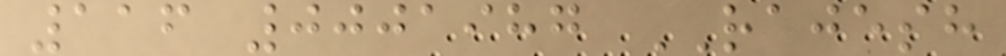116 0001987 RAJESH
